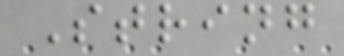String
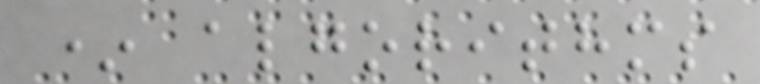* algorithms
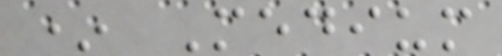* Medium
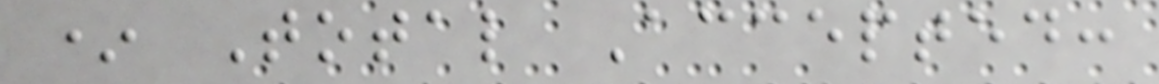* Total Accepted:
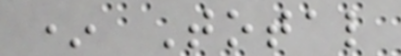* Total
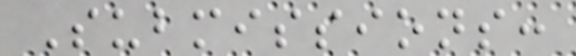Submissions:
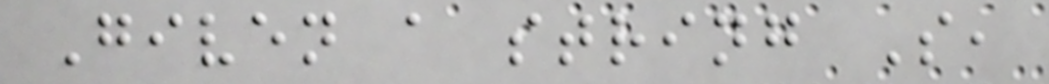Given a string S,
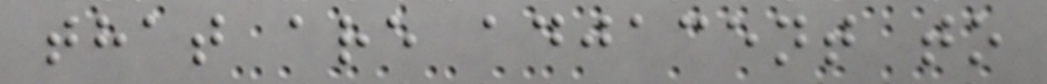that are adjacent to
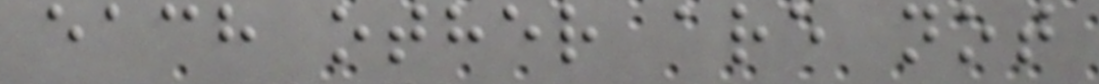each other are not
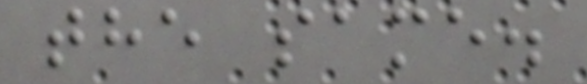the same.
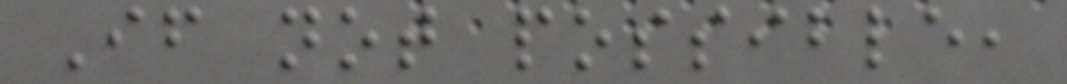If not possible,
